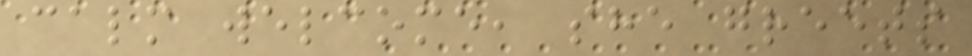calm welcome, she greets
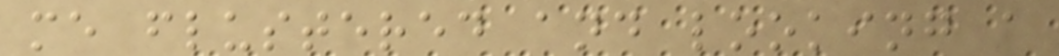me flustered and looking a
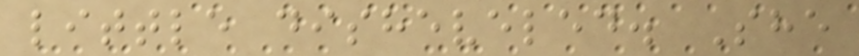little disheveled. She
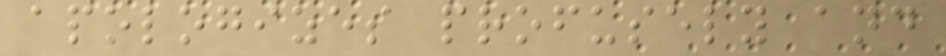apologizes profusely and
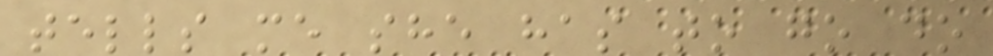tells me she has to go do
